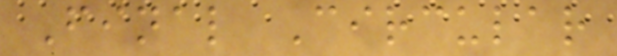Final Circular
